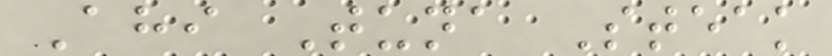Ahi Tuna Steak
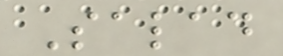Salad
